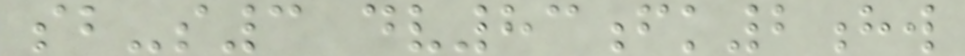sb-s3 dv83fk2hw
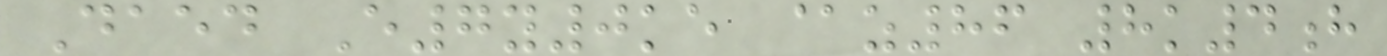Daed E7y0ke @z86 8k4h
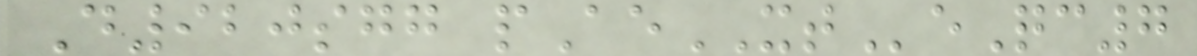D920sgg pAeXTeQc7
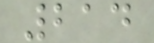214
